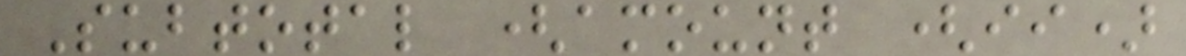Subtotal (amount (ii)
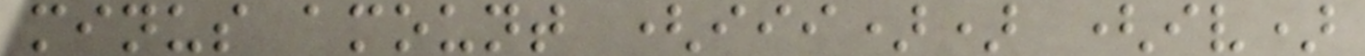minus amount (iii)) (iv)
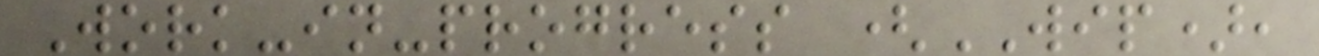Work-in-progress (WIP),
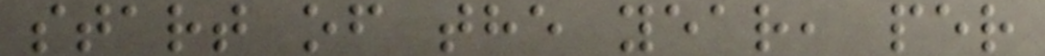start of the year, per
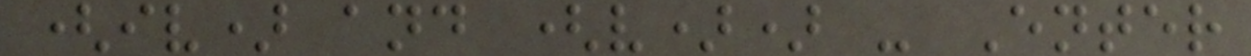(iv) and (v)) - Enter
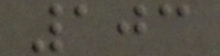103
